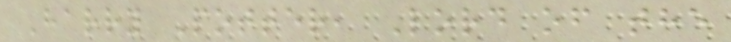Harry Potter, Lord of the
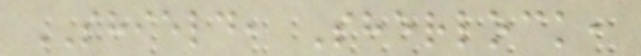SHIELD, Sherlock,
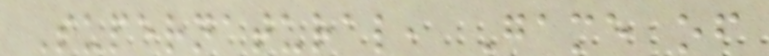Supernatural, Game of
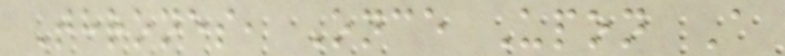Thrones, Once Upon A
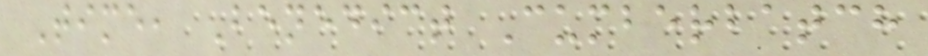Time, Benedict Cumberbatch
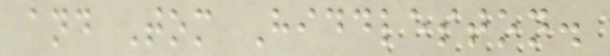and Tom Hiddleston.
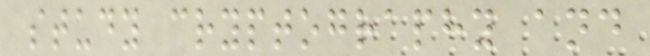study cryptography and
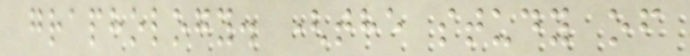graphology. (the study of
